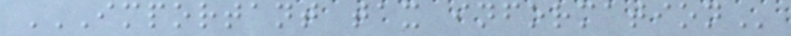IMPORTANT TAX INFORMATION
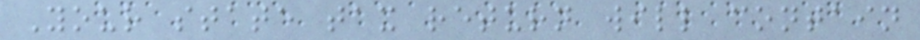Your state tax return will contain
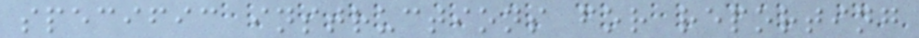specific instructions for reporting
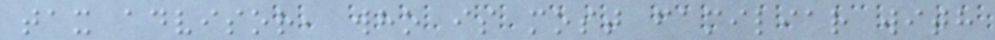tax advisor, who is most familiar with
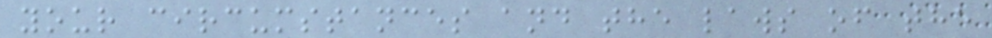your circumstances and the laws of the
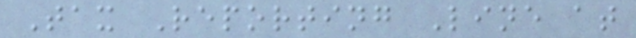Tax Reporting Line at
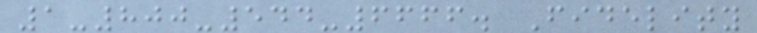1-800-544-6666. Fidelity
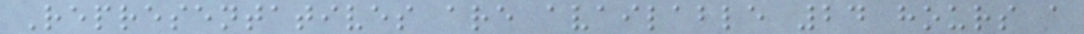Representatives are available 24 hours a
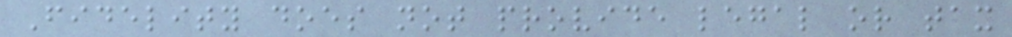Fidelity does not provide legal or tax
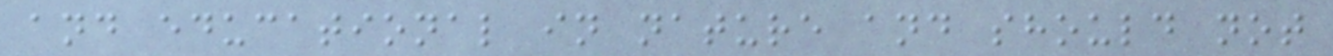and educational in nature and should not
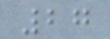27
